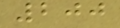200
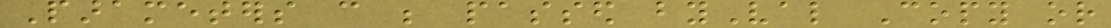Parameters can be passed byVal Copy or
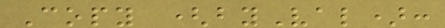Copy (byVal):
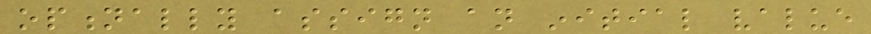optionally assign an initial value
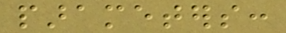parameters:
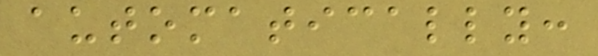automatically:
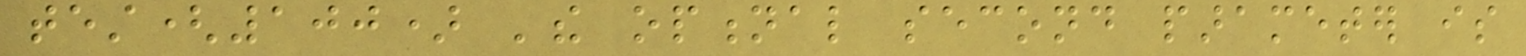test(100) 'the optional second parameter is
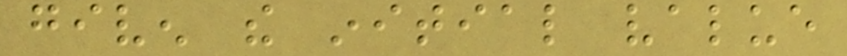given the initial value
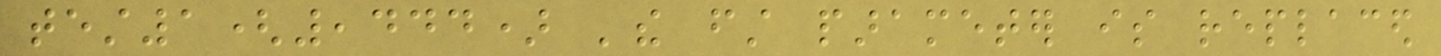test1(,444) 'the first parameter is replaced
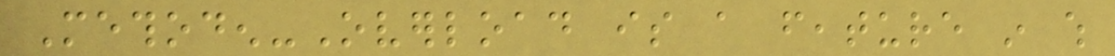Methoden-Overload is a feature in which
